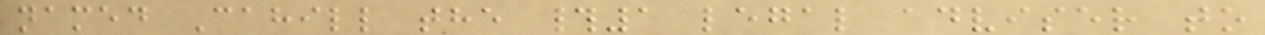named Cahill the #1 legal adviser to
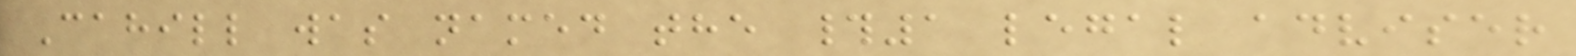Cahill was named the #1 legal adviser
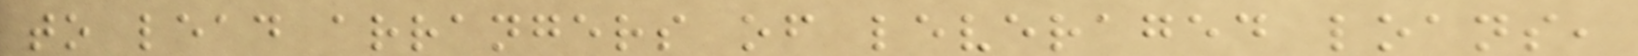to lead arrangers of leveraged loans,
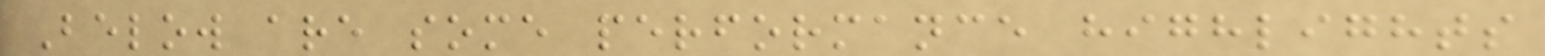Below are some performance highlights
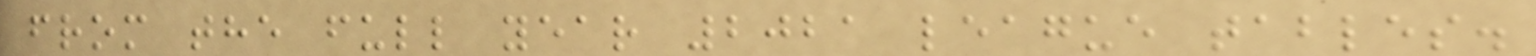from the full year 2021 league tables.
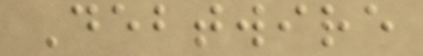Debtwire
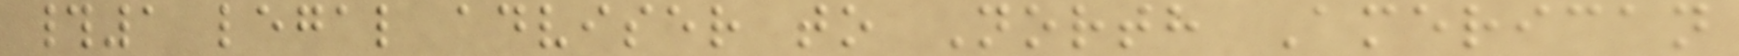#1 legal adviser to North American
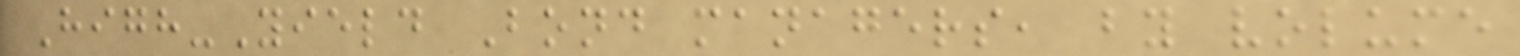High-Yield Bond managers, by volume
